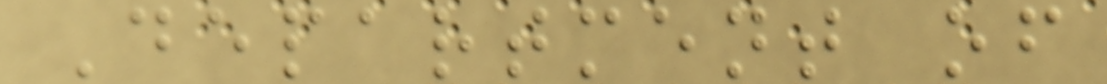Department of
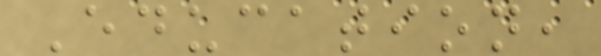Education,
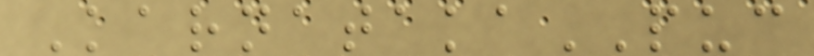KarnatakaPUC
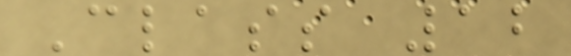Class 12
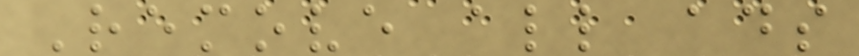Remove all ads
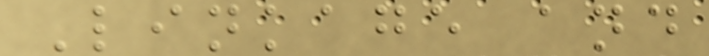Linkage and
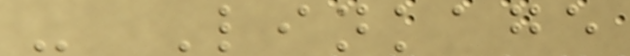- Linkage
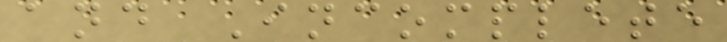and Incomplete
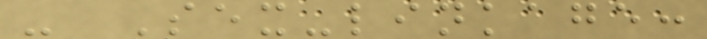- Sex-linkage:
